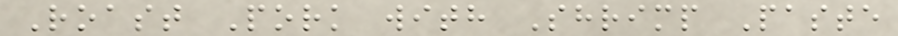Roast Pork with Shrimp Paste
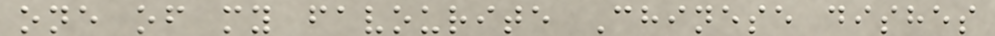one of my favourite Chinese dishes
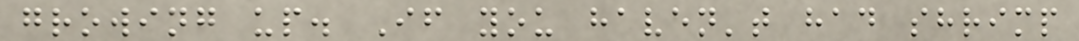growing up. If you haven't had shrimp
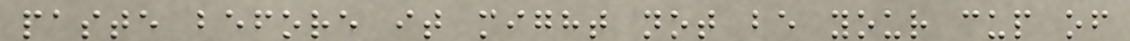paste before it might not be your cup of
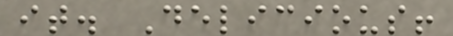it. Delicious!
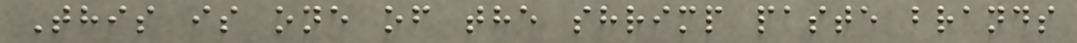This is one of the shrimp paste brands
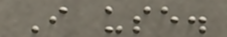I use.
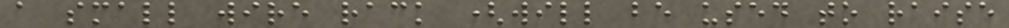a small wire rack (will be used to raise
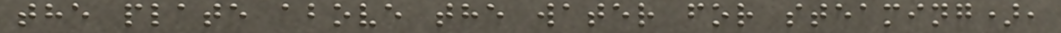the plate above the water for steaming),
